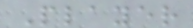Player
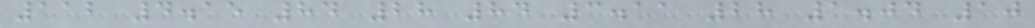112 4.15 84 28 84 3.11 28 1.04 10
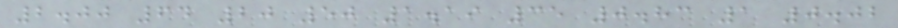2.00 64 20 50 1.19 35 0.83 1 0.02
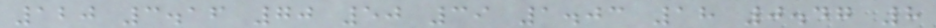120 3.16 70 50 39 1.03 18 0.47 8
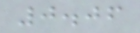0.06
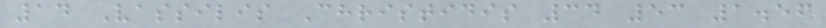14 Vassilis Christidis 34 53 1.56
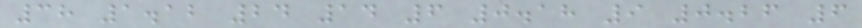38 1.12 24 14 6 0.18 9 0.26 6
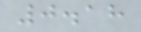0.18
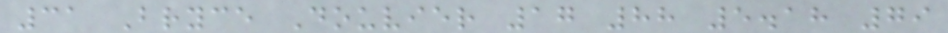31 Bryce Douvier 17 88 5.18 79
